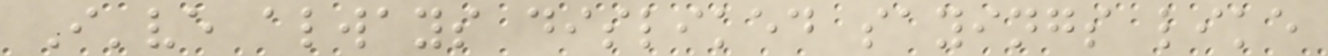I've always disliked sayings like
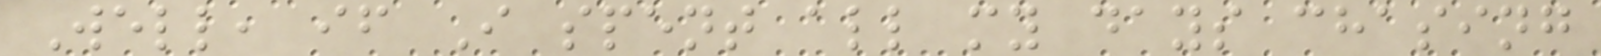Well, if I spent all my days chasing
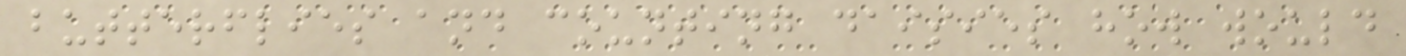butterflies and counting daisies how would
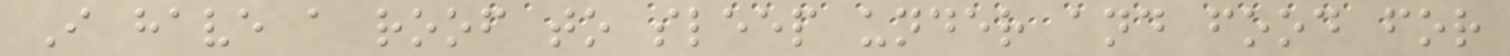I have a roof to sleep under and food for
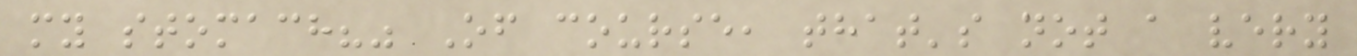my stomach?" Of course, that's not a very
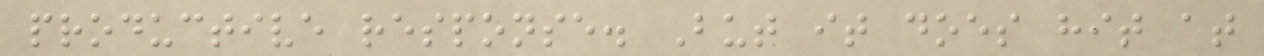productive response. But it does hit at
